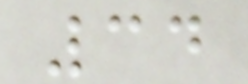34
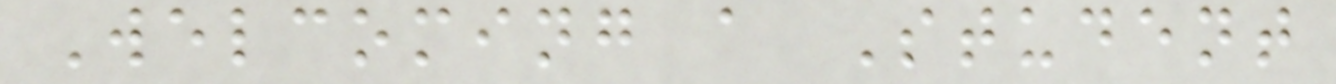Welcoming a Student
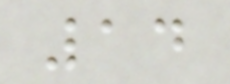14
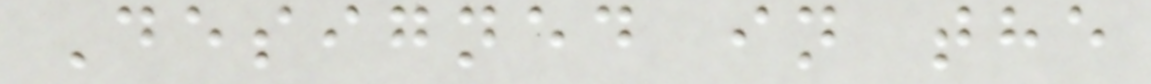Designed in the
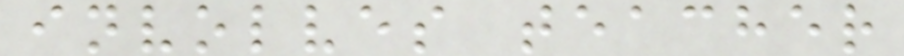involves teacher
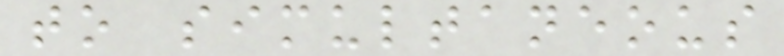to simultaneous
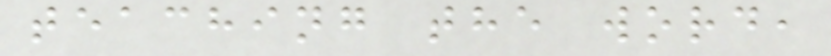teaching the word,
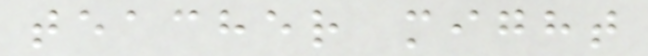teacher might
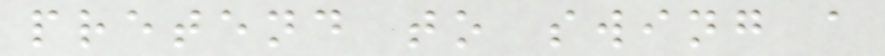pretend to swing a
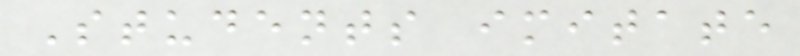Students imitate
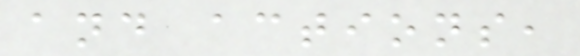and actions,
